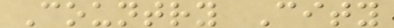Country City
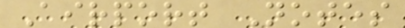Airport Notes
